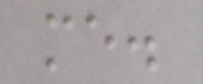me.
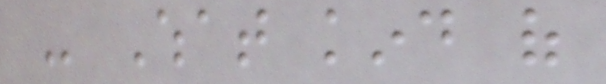- What kind of
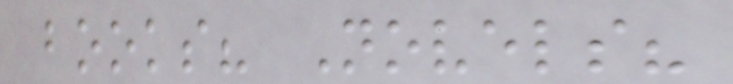books? Novels?
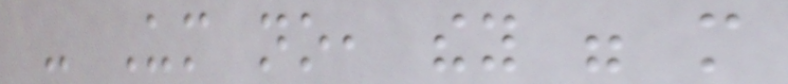- Um no, they were more
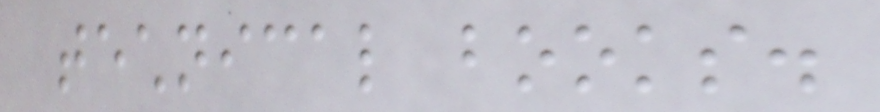technical books.
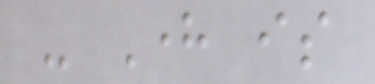- Here is
